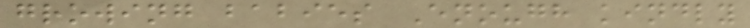growing babies Enough kindly
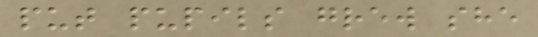put pupils grew she
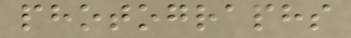photographs
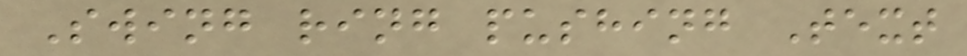Swing ring pushing Text
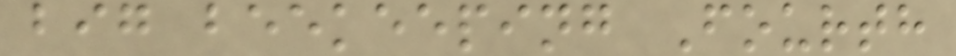big beekeeping Fourth
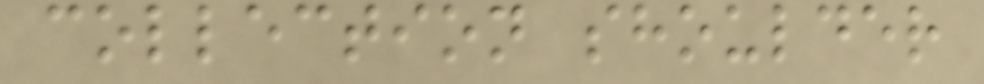collection shoulder
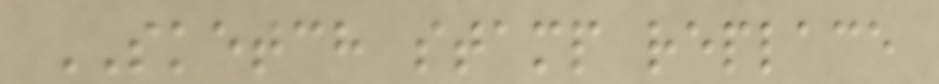SKETCH stamp replace
